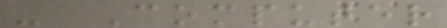- Computer
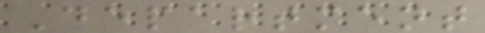Department
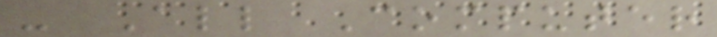- All Computer
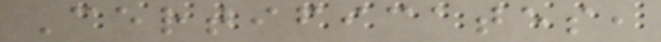Certificates,
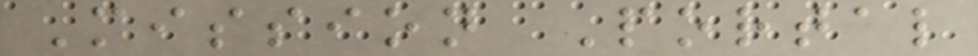Mission Portal
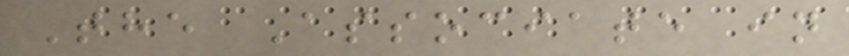The Associate in
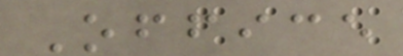Office
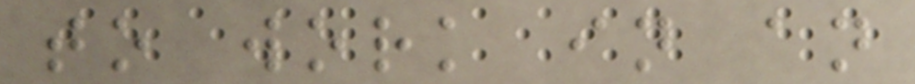to work in an
